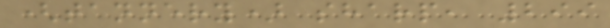(tannery) sharp, 299
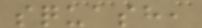squash,
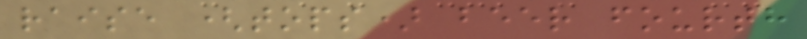raise (tops) beer fourth
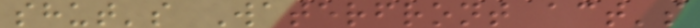shut's Waterfront act's
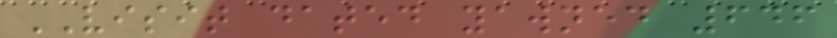VISIT dated yawned 646
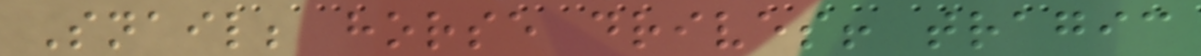Snail; horse drives! tragic
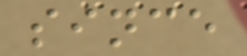since
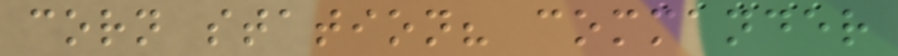corn station? commander
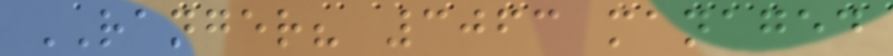RANGER? 3063 managed
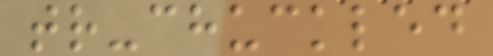tr-chuckled
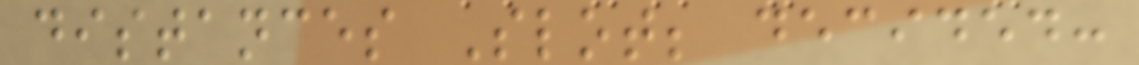distances Slot; decided:
